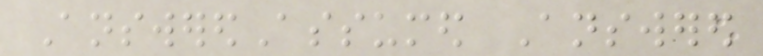AnsweredAssumed Answered
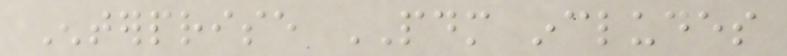Enterprise PDM includes
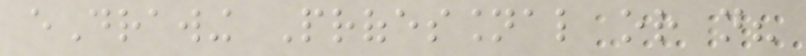eDrawing Professional or not?
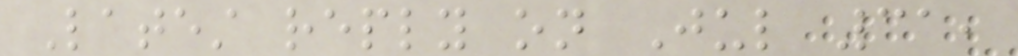Latest reply on Jul 31,
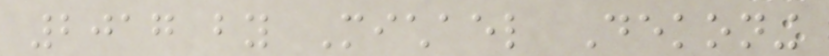2017 by Michael Dekoning
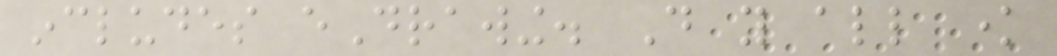includes eDrawing. Do you all know
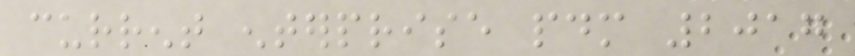current enterprise pdm 2017
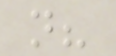not?
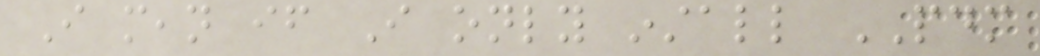I mean if I only install PDM
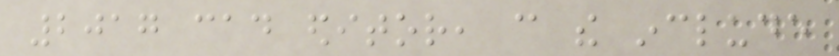2017 cad editor, can the include
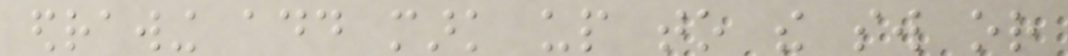edrawing add mark up to the sw or
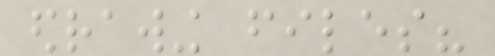edrawing files?
